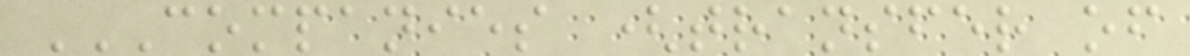COMPANIES (TRANSFER OF
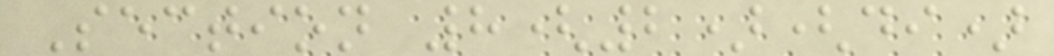Section 8(2)(di)
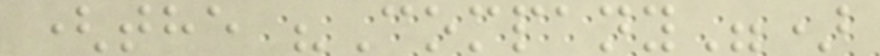(the "Company")
